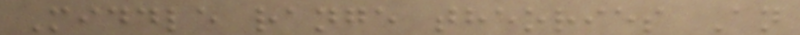Middle range theories An
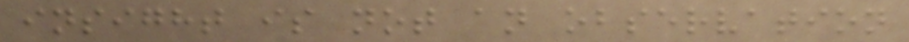insight is not an observation
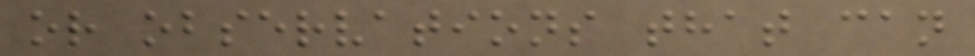or observations that can
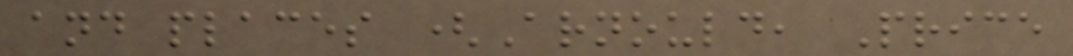and places (Arnould, Price
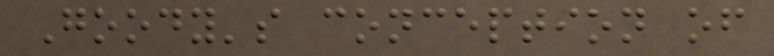Goody's conception of
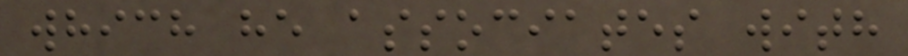which he associates with
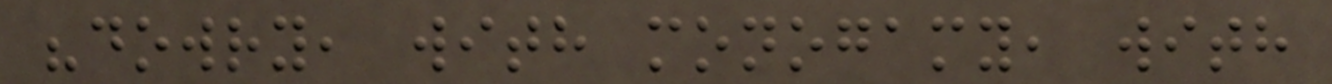"dowry, with monogamy, with
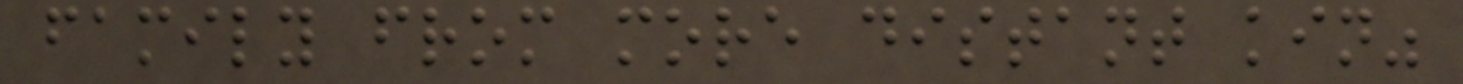family from more distant kin"
